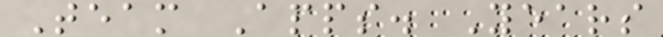Team Apps. Years
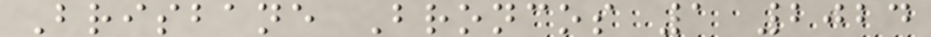Brisbane Broncos 1 2024
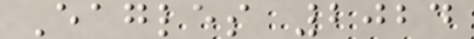Eagles 2024
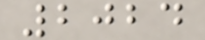2024
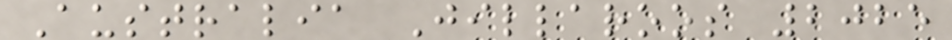Australia Jillaroos 2025
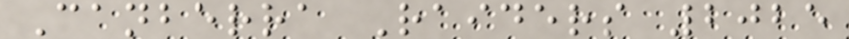Canberra Raiders 2025
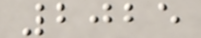2025
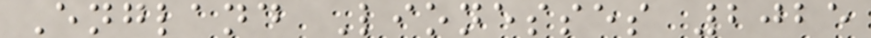England Lionesses 2025
